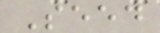Seed
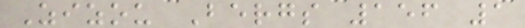Zizou Bergs 156 1
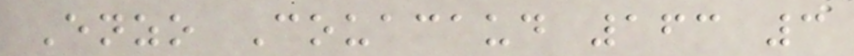Enzo Couacaud 163 3
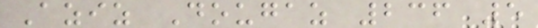Aziz Dougaz 236 5
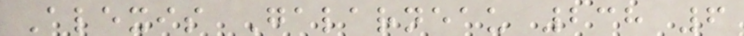Alexis Galarneau 238 6
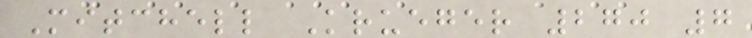Mitchell Krueger 270 7
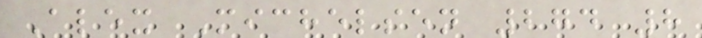Alex Michelsen 274 8
